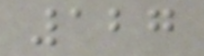127
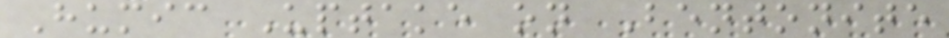Humic Uptake on Bentonite
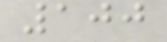100
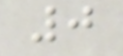0
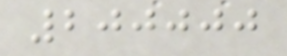200000
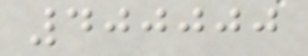400000
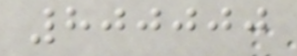800000
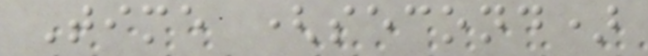Time (second)
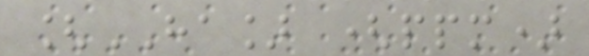[HA] (ppm)
